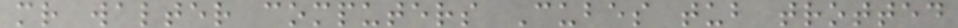mr walter computers Cubes tub trotted
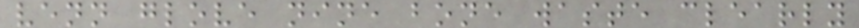venn glove nine bone waste clearly
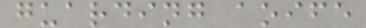guarding aoife
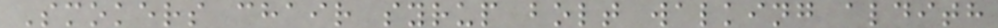Smokers chair syrup bolt walking aldith
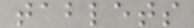tablets
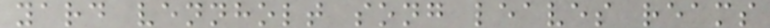yard vennholt song leaves reams
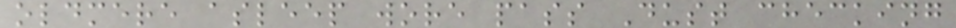oldmere asleep wore pass Dust checking
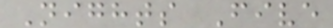Nights Five
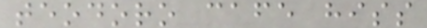teodoro cafe hiss
